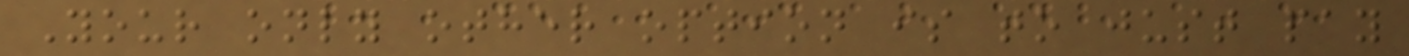Your only other option is to just pay
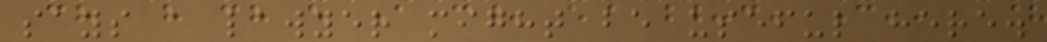says a lawyer might be useful here.
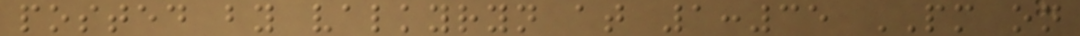posted by valkyryn at 1:35 PM on
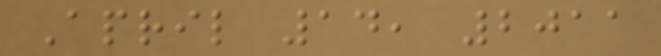April 14, 2011
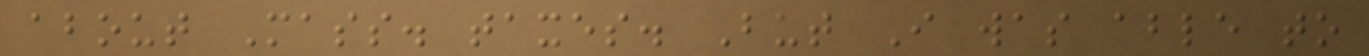about Mass. taxes. But I was able to
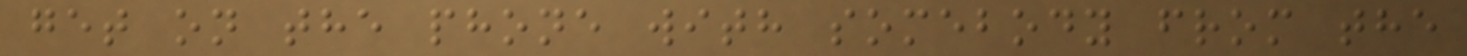get on the phone with somebody from the
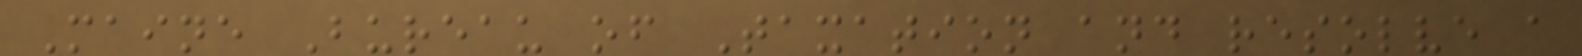Maine Bureau of Taxation and resolve a
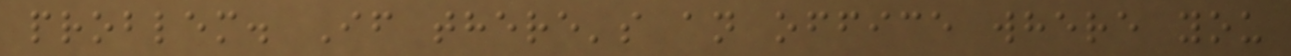problem. If there's an office where you
